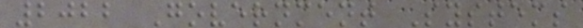2022 Government Systems
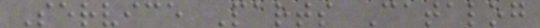Service Parts Catalog
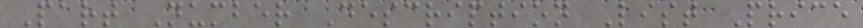Part Number Description List Price
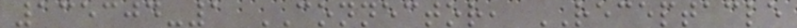135304-1 CONNECTOR, RECEPTACLE
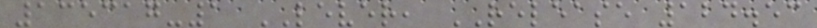135317-1 LEVER, RELEASE 124.53
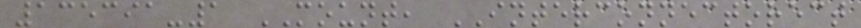135391-1 MOUNT, INTERCONNECTORECT
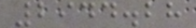2944.28
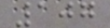107
